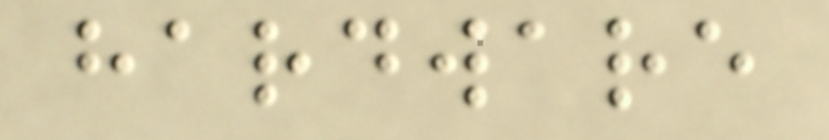hardware
